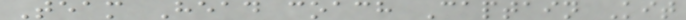Team Head coach Captain Kit
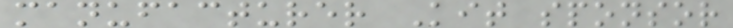manufacturer Kit sponsor
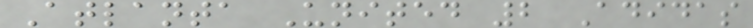Atlanta United 2 Adidas
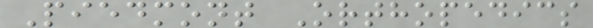Piedmont Orthopedics
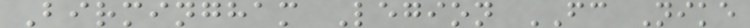Birmingham Legion FC Nike
